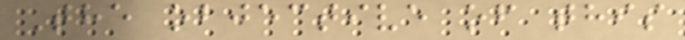The objective of this
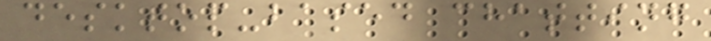desktop-based chatting
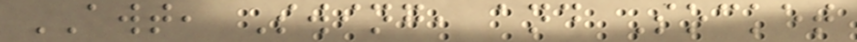AWT, Swing, and Socket
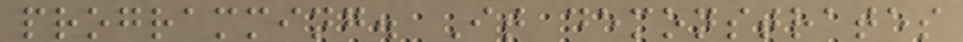programming. It demonstrates
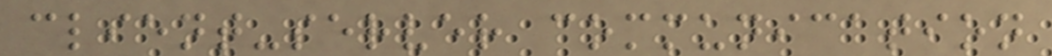client-server communication
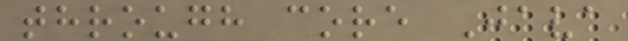through core Java
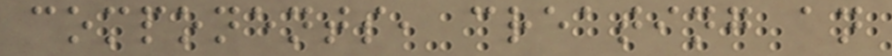components, creating an
